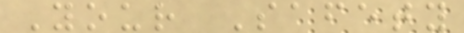Your Safety
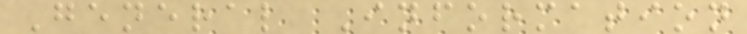General Information
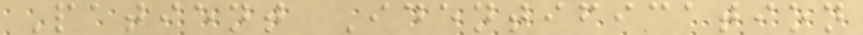Patient Identification
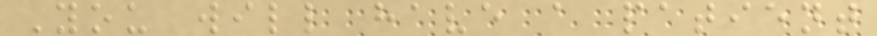You will have a patient
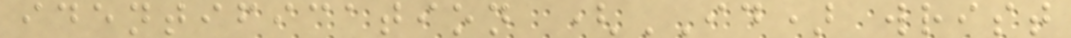identification (ID) wrist
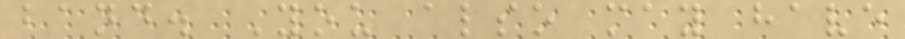band. You also may have
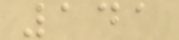141
